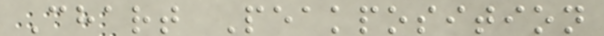Chart Peakposition
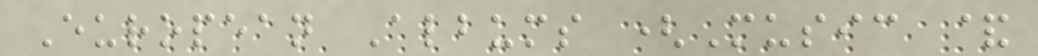European Albums (Music &
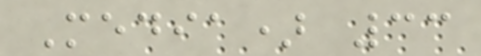Media) 33
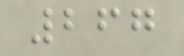267
